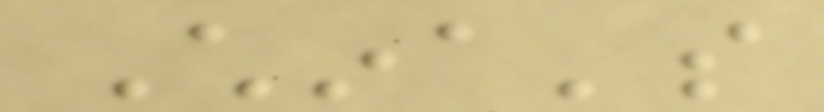China's
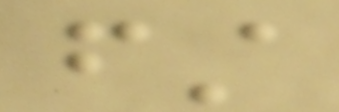first
